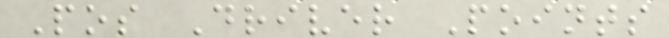Pos Driver Points
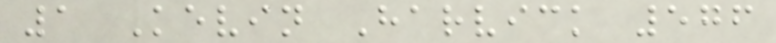1 Kevin Harvick 576
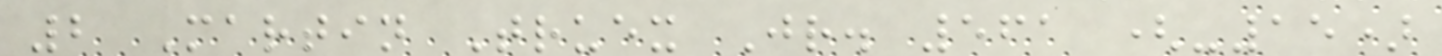2 Martin Truex Jr. 561 (-15)
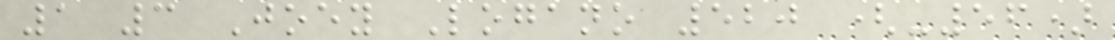1 3 Joey Logano 520 (-56)
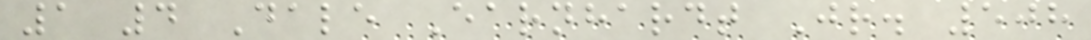1 4 Dale Earnhardt Jr. 508
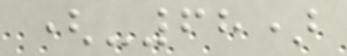(-68)
